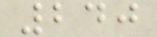240
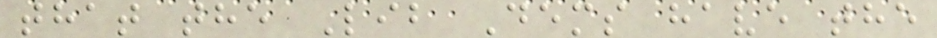that the Lib Dems have the
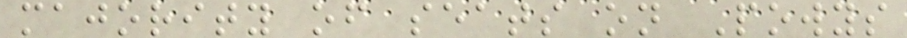majority of seats on Powys
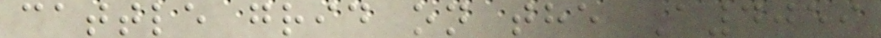cattle grid on the A4059
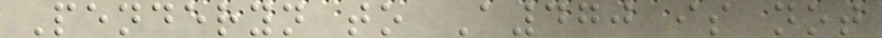Penderyn to A470 is not
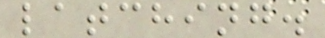latching.
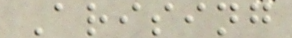Arising
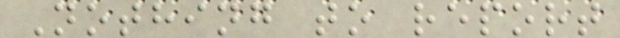Nothing to report
